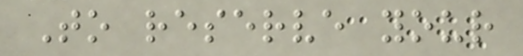To reserve your
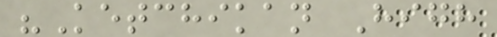"Ketchikan High
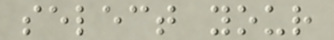select your
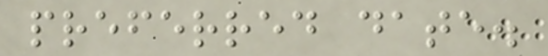preferred date.
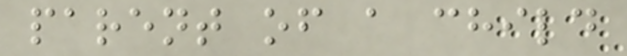parent of a child
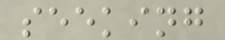seeking
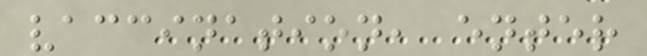vaccination, enter
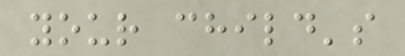your child's
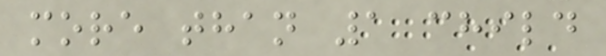more than 1 child
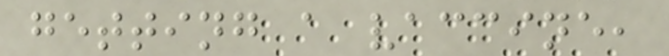getting a vaccine,
